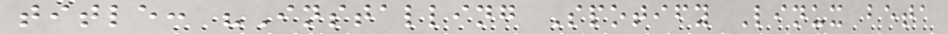title: "Installing Spotify Linux beta
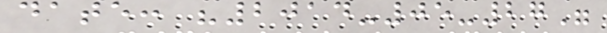date: "2014-05-27"
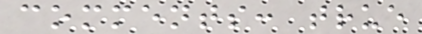comments: true
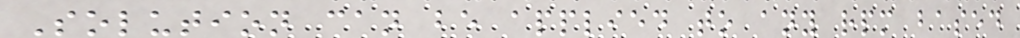Solution can be applied to any rpm based
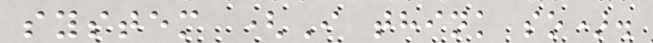system (I think so).
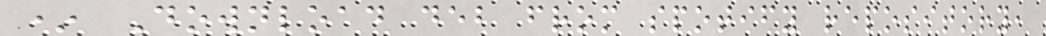* Download deb from spotify repository,
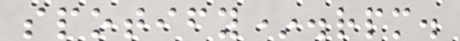spotify*.rpm.
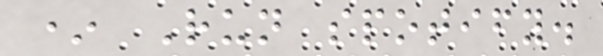* Run spotify.
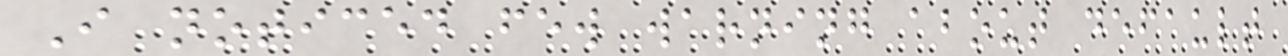I noticed few warning about default
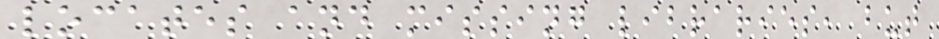locates and missing libraries, but
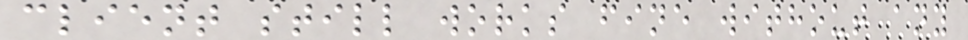client still works fine without any
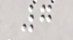7
